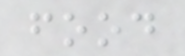food
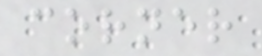corner
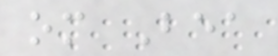om Bea
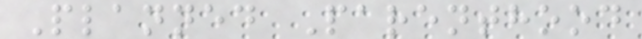Planned Parenthood
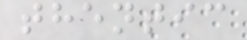thentic
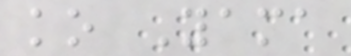ko Yama
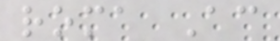roma Ac
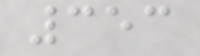353
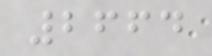2664
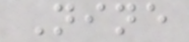Nine
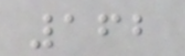162
